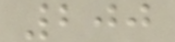200
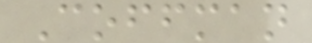Coffman
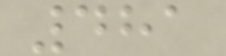481
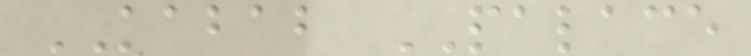KABAB PALACE
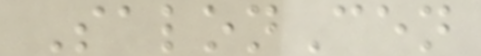SalonCen
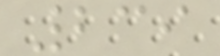239
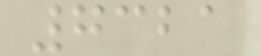7321
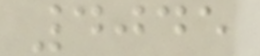4045
